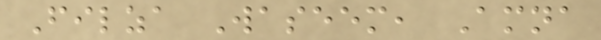Filza Waseem, Amna
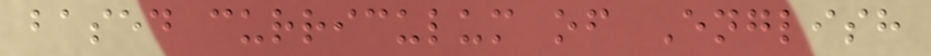based curriculum of English
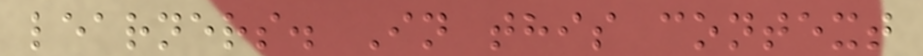learners. In this context
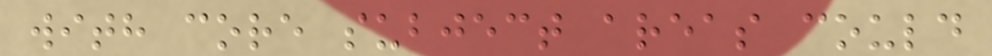with core subject areas could
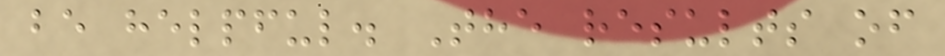be helpful. The results of
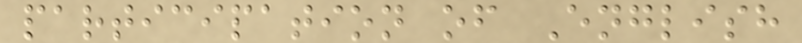participation of English
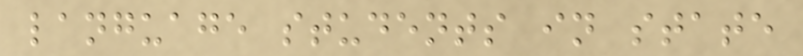language students in state
